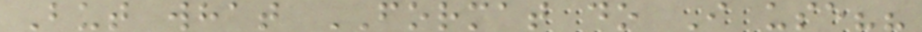But what FORMAT do I use??
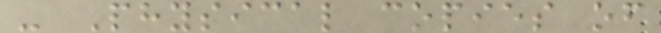- Physical copies of
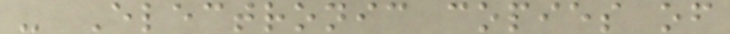- Electronic copies of
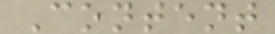Content
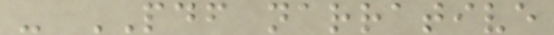- PDF narrative
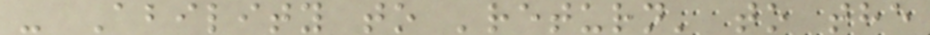- Ability to 'return' to the
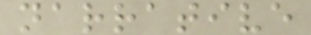narrative
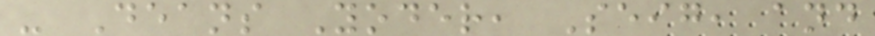- Deans Yoder, Seig, and
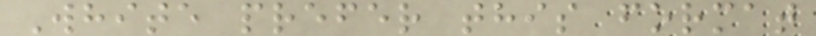White prefer this format
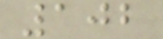102
